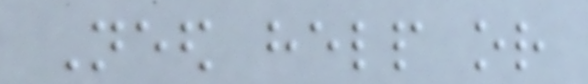Need help or
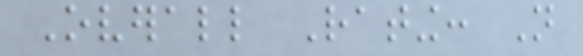Overall Rating: Not
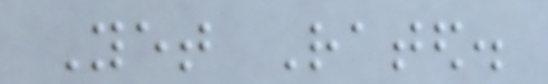Yet Rated.
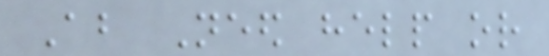About Need help or
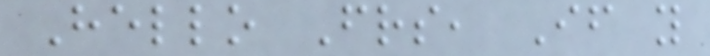Hello Friends, If you
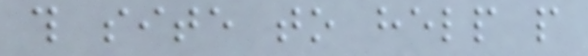this site to help people
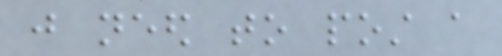just need to post a
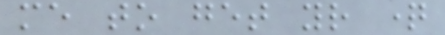me to get your question
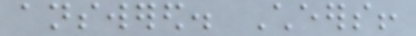answered. Cheers!
